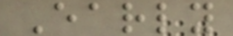Early
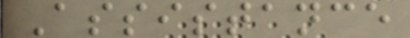Assistance
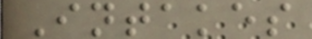Intakes
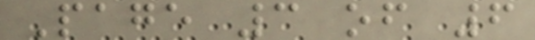Page 3 of 6
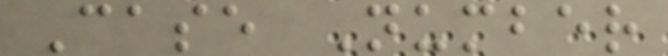Case Number
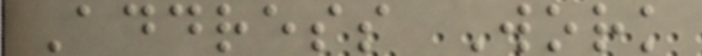Address Work
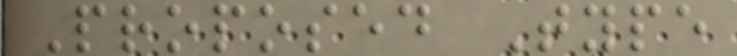Proposed Type
